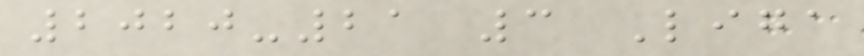2020-21 3 Liga
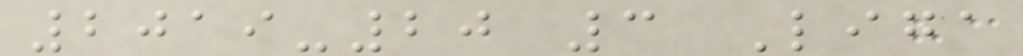2019-20 3 Liga
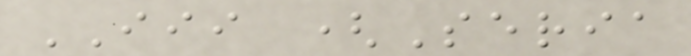III (Seria
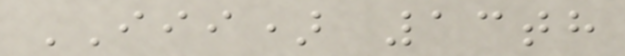III) 13th
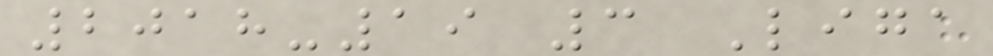2018-19 3 Liga
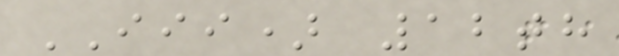III) 12th
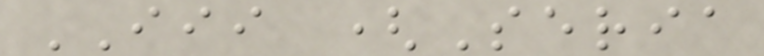III (Seria
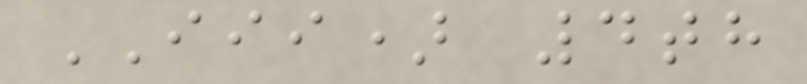III) 4th
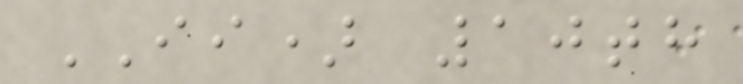II) 10th
